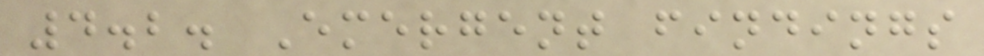4.2. Emergent findings
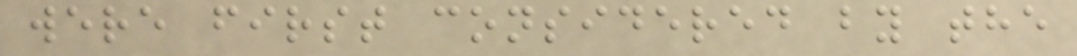were first considered by the
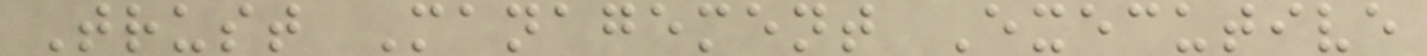Trust Management Executive
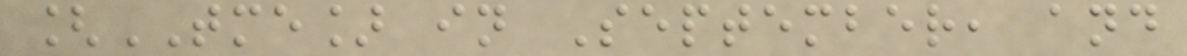[TME] in September, and
